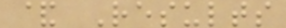& Results
